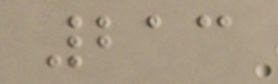213
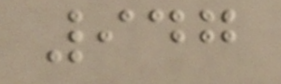947
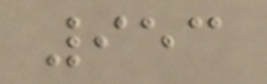953
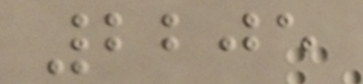2205
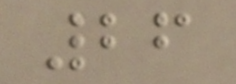26
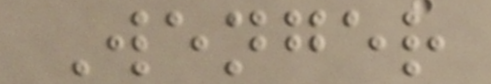Wenger
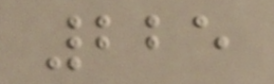225
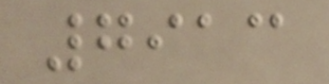7913
